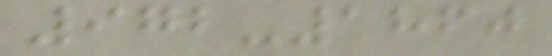972-1860
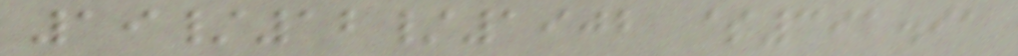19/12/1902 $391.91
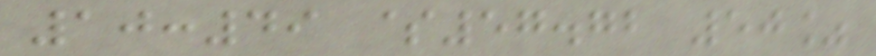10:49 $57.72 50%
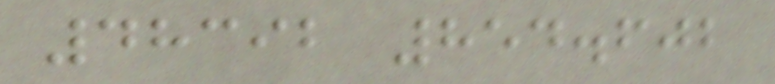48392 854.602
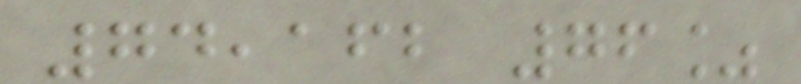74,162 76%
